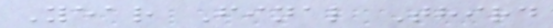Year Final Third
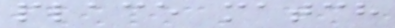place match
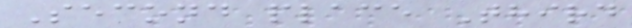Second place Third
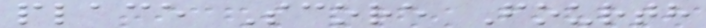place Score Fourth
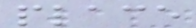place
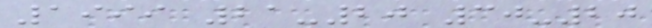1999 21-20 30-20
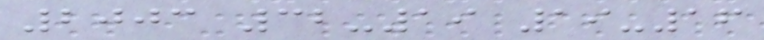2003 32-19 19-16
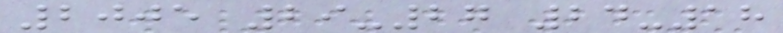2005 29-27 24-18
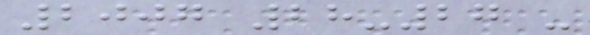2007 28-27 -
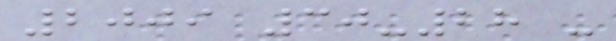2009 30-28 -
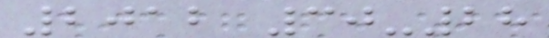2012 30-28
